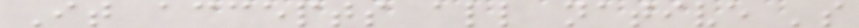It accepts all native 's
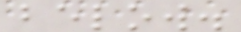below.
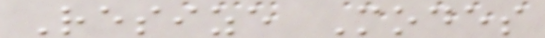Resize Modes
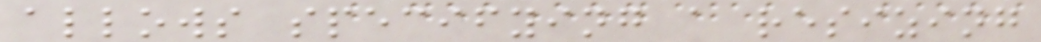allows specifying a resizing
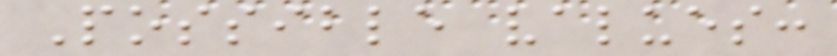Possible values:
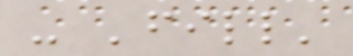- 'fill'
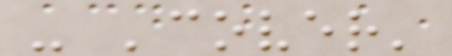- 'cover'
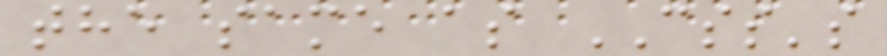the same as CSS's
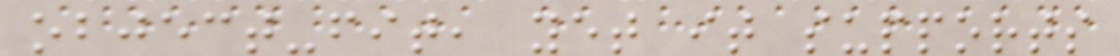object-fit, yet it supports
